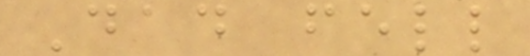Dad fell
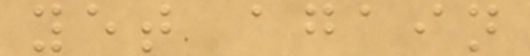yet again
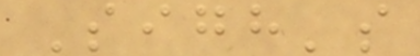Sigh's
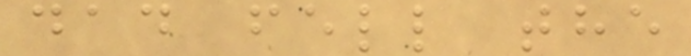dad fell the
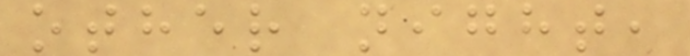other night,
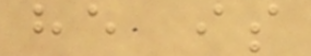he is
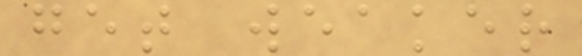get weaker
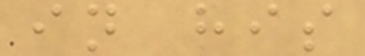in his
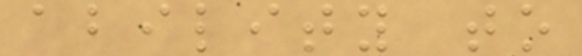ability to
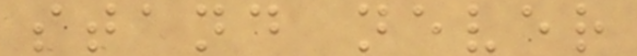stand never
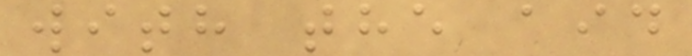with the aid
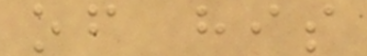of his
